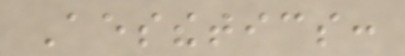Aesthetics:
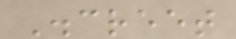Discreet
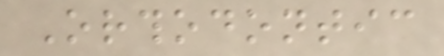Orthodontic
